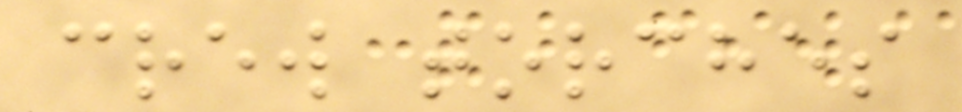crew torches
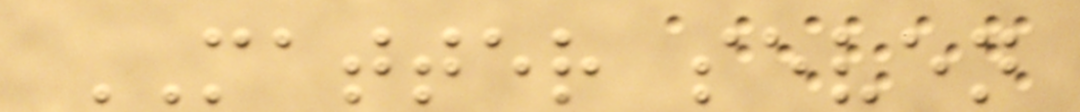MATTER seven
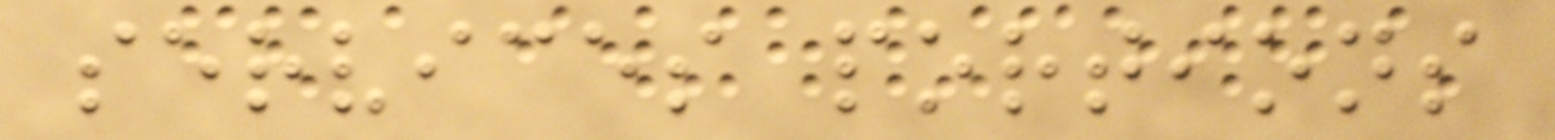services portions
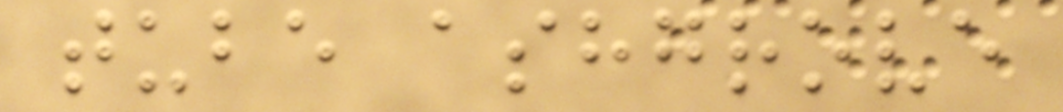tube ashgrove
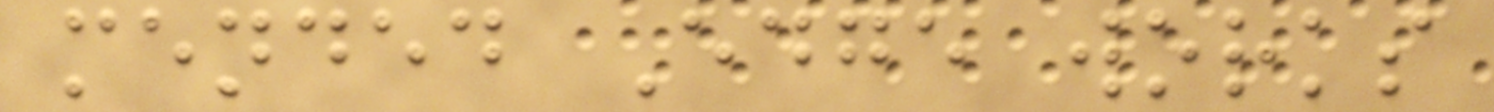mended Edge works
